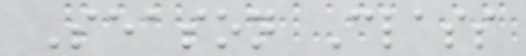Season Class
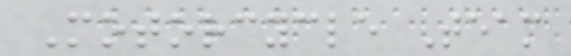Motorcycle Team
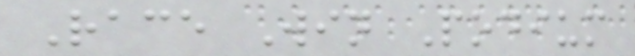Race Win Podium
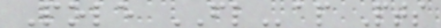Pole FLap Pts
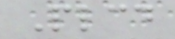Plcd
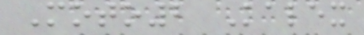Moto2 Kalex
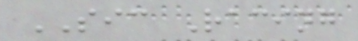SIC Racing
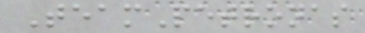TeamPetronas
